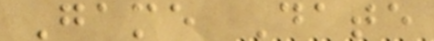Game Date
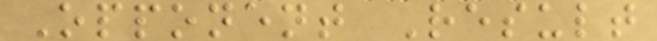Opponent Result
